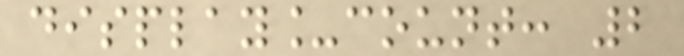display_count: 2
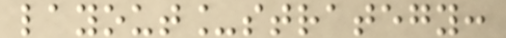layout_strategy:
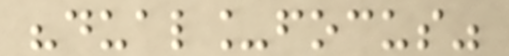"dual_focus"
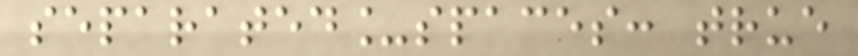separated_spaces: true
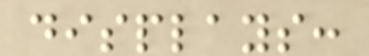displays:
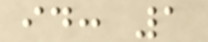id: 1
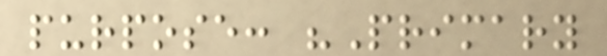purpose: "Primary
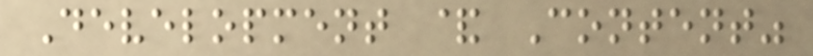Development & Content"
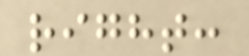right:
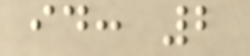id: 2
